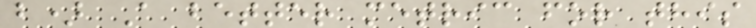b) A better metric for this
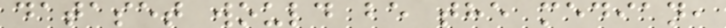dataset would be the median,
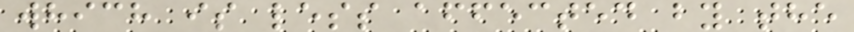which is less affected by the
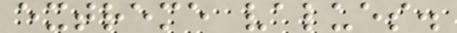extreme values.
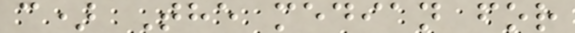c) The median for
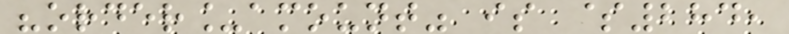"order_amount" is $284,
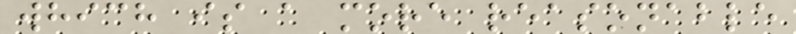which is a more reasonable
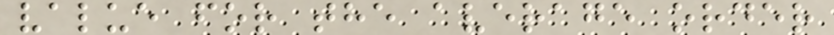value for the average order
